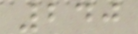240
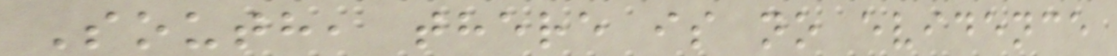South, there is no evidence
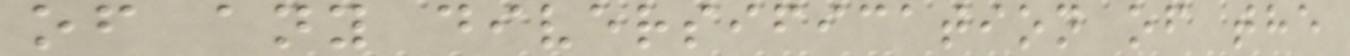of any diversification of the
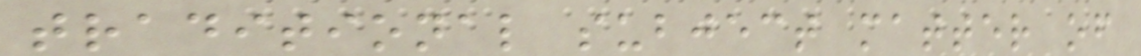traditional subject matter of
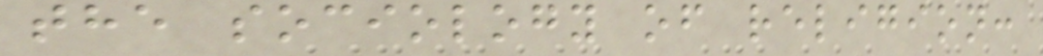the sociology of religion:
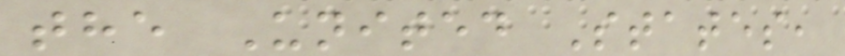the United States,
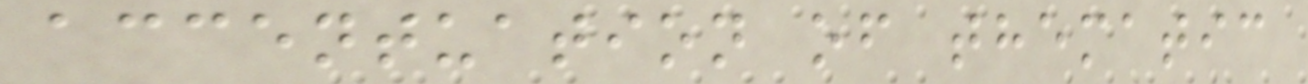accentuation of thematic
